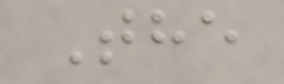The
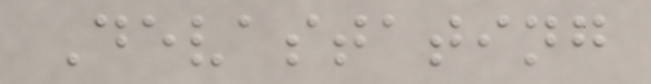Devastating
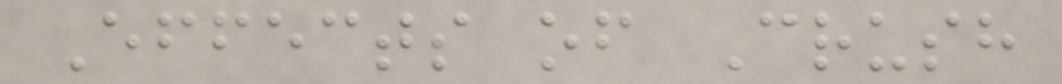Effects of Crush
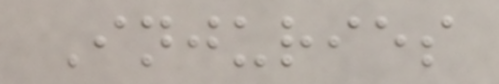Injuries
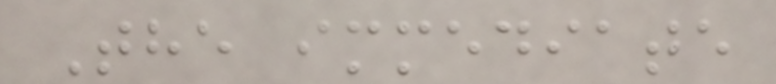The immediate
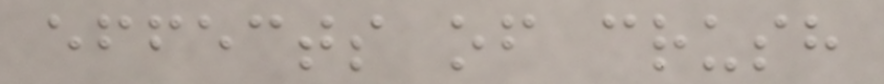effects of crush
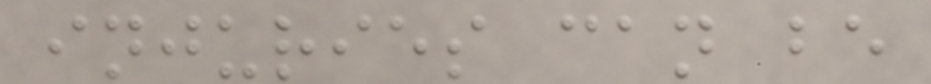injuries can be
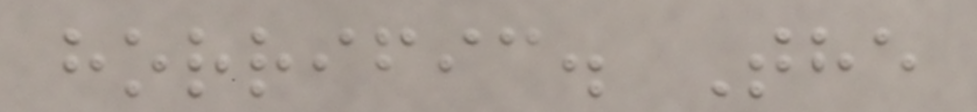horrific. The
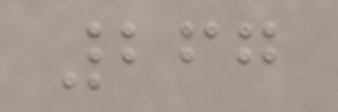267
